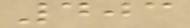403
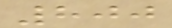800
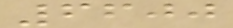6600
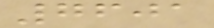7601
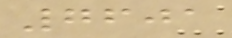7601
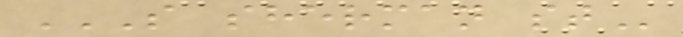S SHERMAN ST
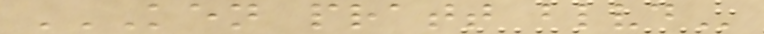KEN PRATT BLVD
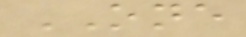ONE
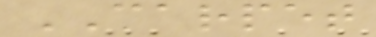CARPET
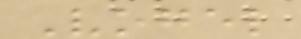Vogel
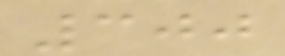300
